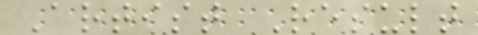Artist Result
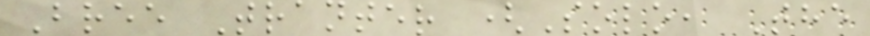Bree Tranter (Solo, The
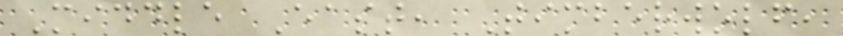Middle East, Timberwolf,
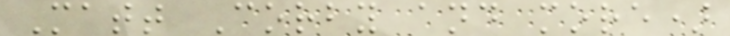Matt Corby and more)
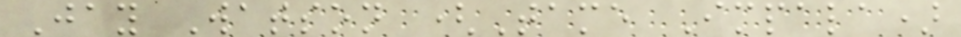Jay Watson (Tame Impala)
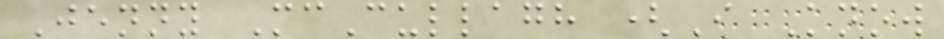Jenny McCullagh (I Know
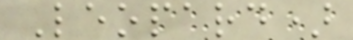Leopard)
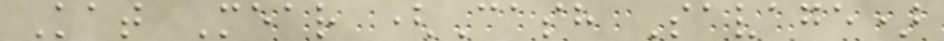Kat Mear (Cash Savage)
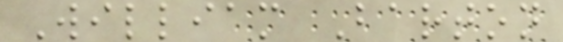William Barton
